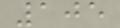105
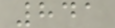841
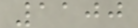1100
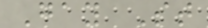Gay St
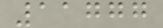11777
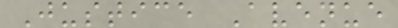Justice Avenue
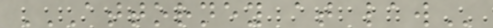ATTORNEY AT LAW
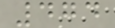474
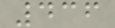436
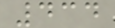434
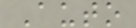Auto
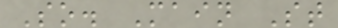So. Main St
